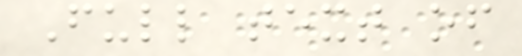Full text of
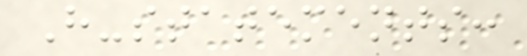H-statements:
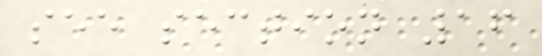see section 16
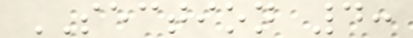SECTION 4:
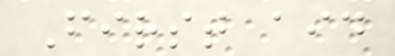First aid
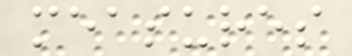measures
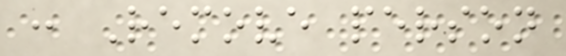: Remove person
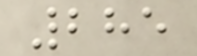285
